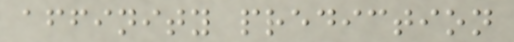affinity prediction
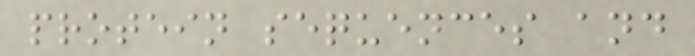protein sequences and
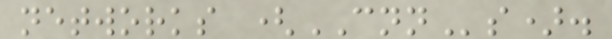networks (CNNs).
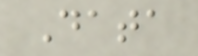Data
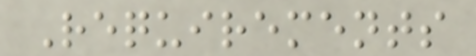Requirements
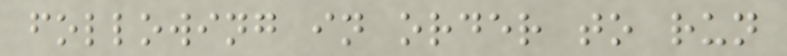following in order to run
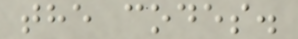the codes.
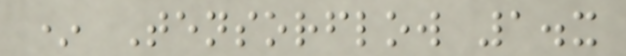* Tensorflow 1.x
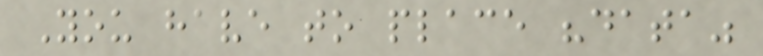You have to place "data"
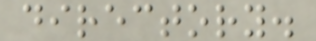directory.
